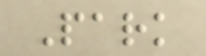Park
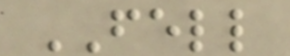FELL
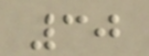30
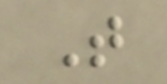T
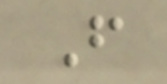F
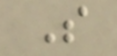S
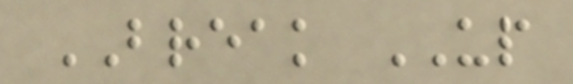BREAK UP
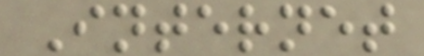Internet
